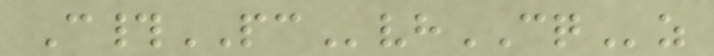C#PCvhCQz
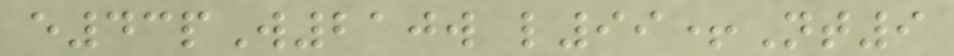e43pW210w l99+Nt9
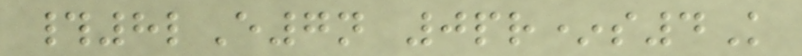#8lE7n 0pr*s4K
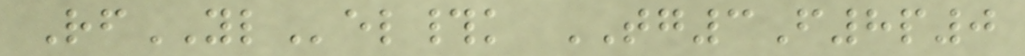RfYLel#k TG3F8p0
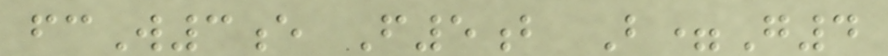fcW3e F5b B=G4
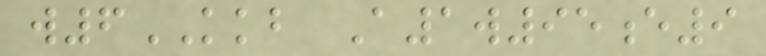w6KKB A1w95e9
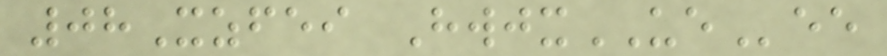08Xzfei HwjxUEee
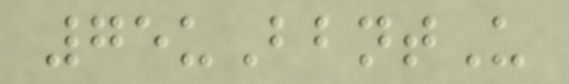75uBbntU
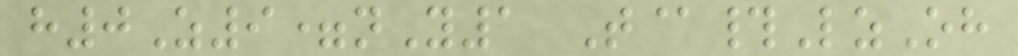h0Z9=nY1 T@#LzOh
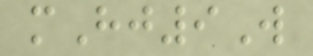mHj9W
